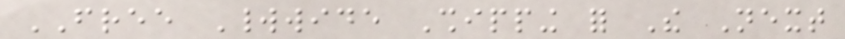FREE Worldwide Shipping for The Next
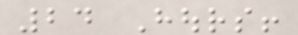24 Hours!
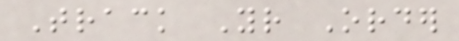Track Your Order
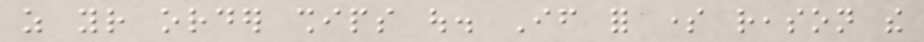as your order ships out. If for some reason the
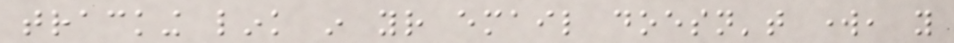tracking link in your email doesn't work, you
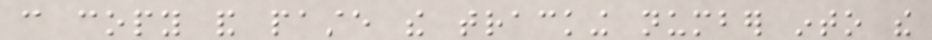can copy and paste the tracking number into the
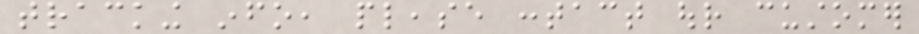tracking info, please contact our customer
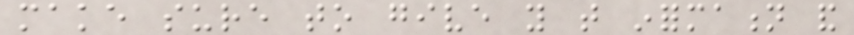make sure to give you that information and
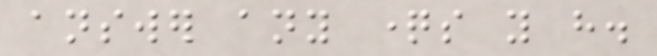answer any questions you have.
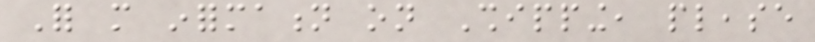For more information on Shipping, please
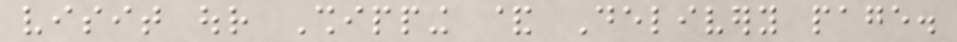visit our Shipping & Delivery page.
